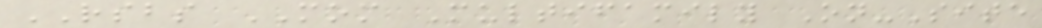RSBS MOM Multifamily On-Site
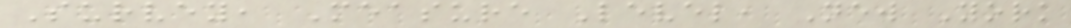Survey, Measure Level, New York
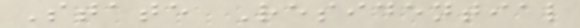State Residential
